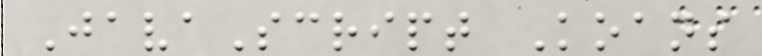JavaScript Koans
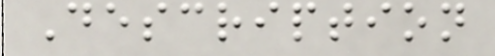Description
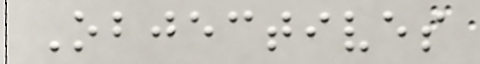Objectives
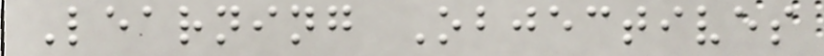Learning Objectives
